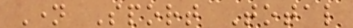Name Sport Total
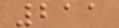211
